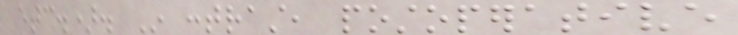etc.). In contrast, postoperative
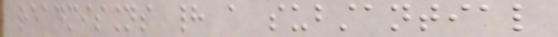readmissions had a substantial
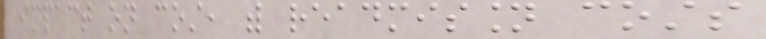impact on cost, with readmission costs
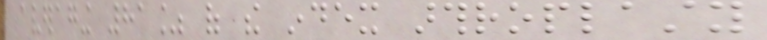averaging 81% of the index arthroplasty
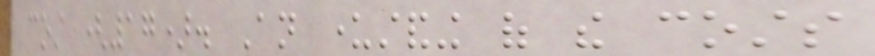cost (17). An understanding of the costs
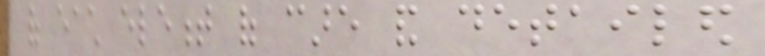of each element of care and detailed
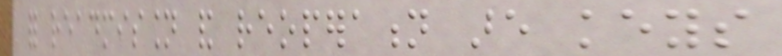for readmission and reoperation are keys
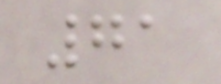71
